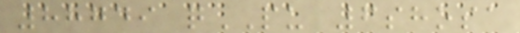88749 qPU 6shosa
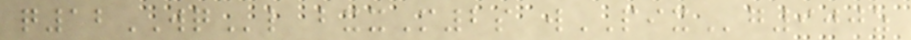q12WQl bxxM2s wPIXg900z
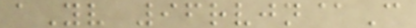aYv 96rvjn@C
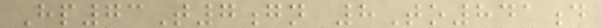Hp73T7gn 8To841d
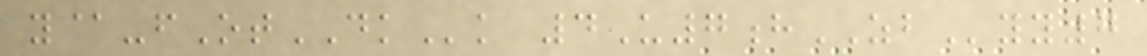y@-fOtDKk 4U7hZByy7
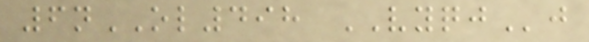6nOL498 VYQJj
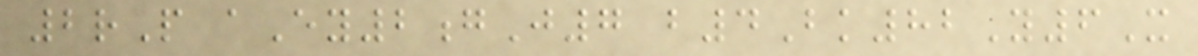2rP aEy2gJ7 b4Bk82Y6X
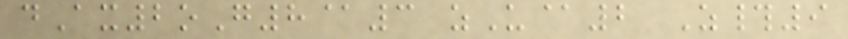dAx2oG8@3 zU@2 Z#9
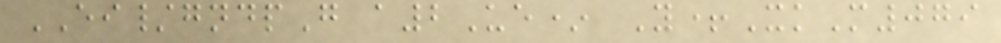EI/gndpG a2Ue* Y+XkM079
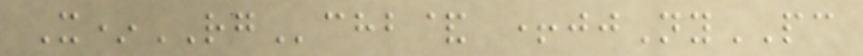X*RGchb& +jjNyPC
